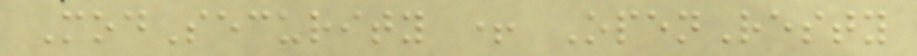ModSecurity + OpenResty
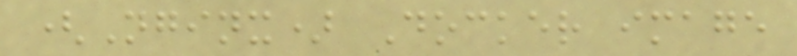(Nginx) Docker image
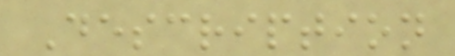Description
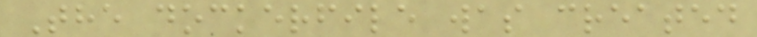The dockerfile was created
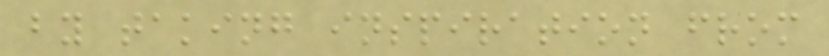by taking inspiration from
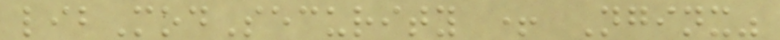libModSecurity + Nginx"
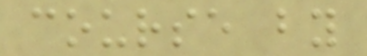course by
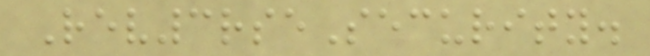Rev3rseSecurity.
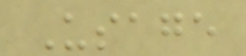Usage
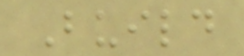Build
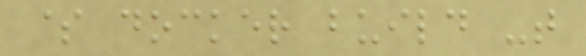$ docker build -t
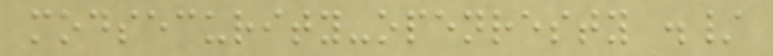modsecurity-openresty ./
